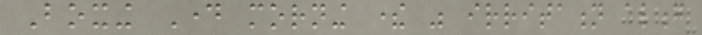Boxing Day morning there was irritation along
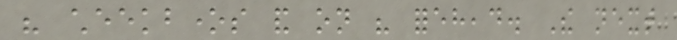his cheekbones and on his forehead. The next
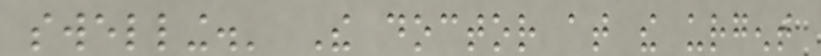swelling.' The doctor at the urgent
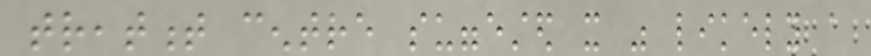treatment centre suggested it was likely a
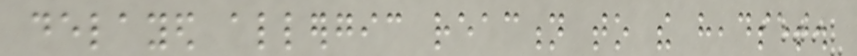delayed allergic reaction to the headset.
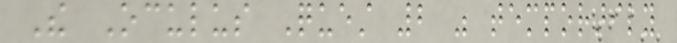The Oculus Quest 2 was temporarily
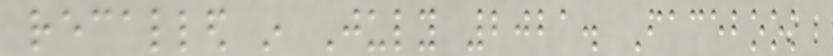recalled in July 2021. Facebook
